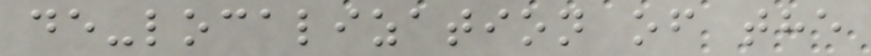de-localization of the
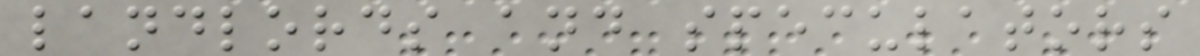landlords and speculators
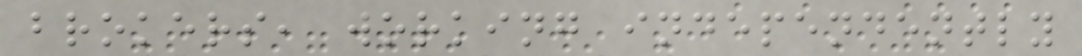brokers, working independently
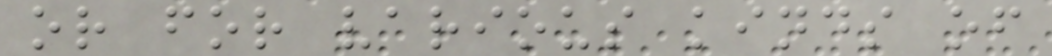or for various kinds of
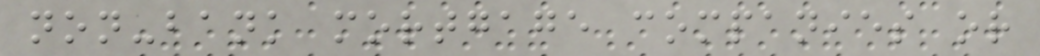non-bank mortgage companies or
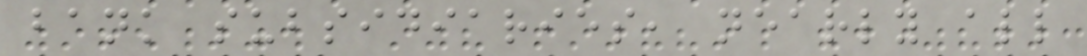bank subsidiaries, nearly all
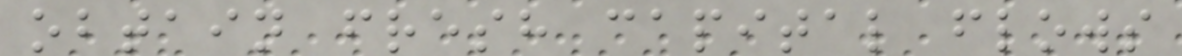obtain fresh capital flows
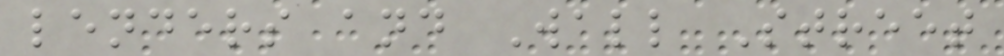lenders and Wall Street
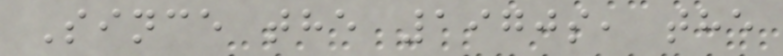Since the 1970s, the
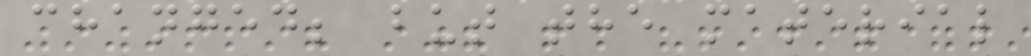changed; but the material
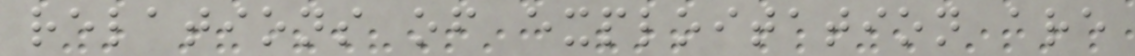relations of exploitation are
